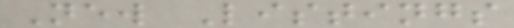New Listings
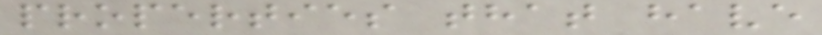properties that have
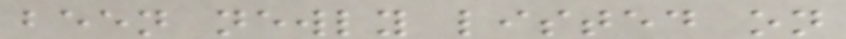been newly listed on
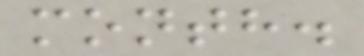month.
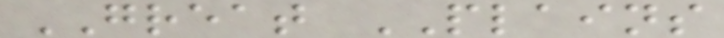GREAT PLAINS
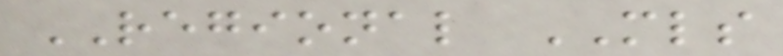REGIONAL MLS
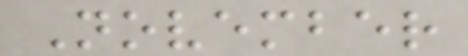November
